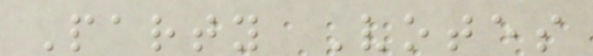Party Votes
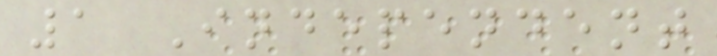1 Independent
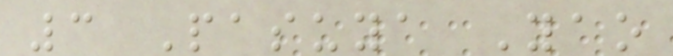3 Pasuya Yao
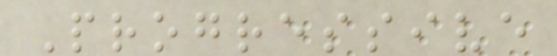Progressive
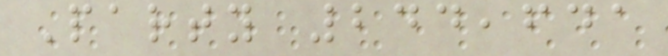Party 244,641
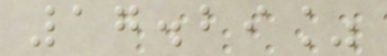17.29%
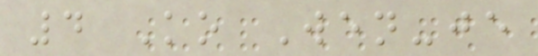4 Ko Wen-je
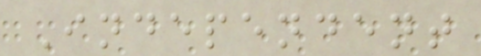Independent
